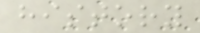history
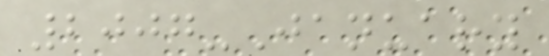2007-January
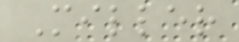Miller
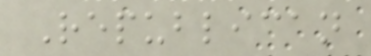Republican
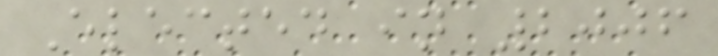Elected in 2006
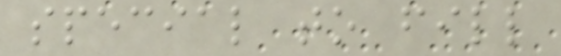special to fill
